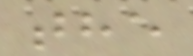the
